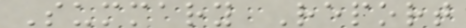Summary Report
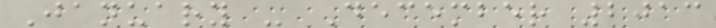January - December 2013
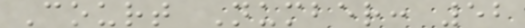Court Number: 52
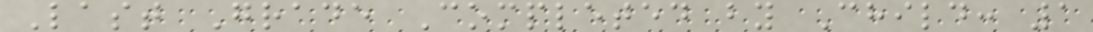Last Grade Completed by Child: 1
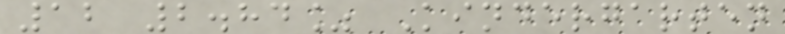12 2.84% Kindergarten
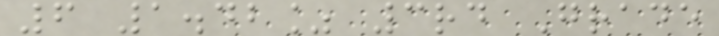6 1.42% 3rd Grade
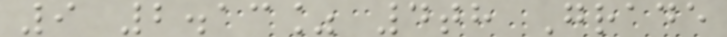9 2.13% 4th Grade
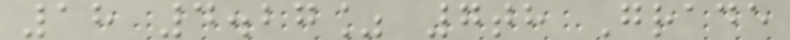18 4.27% 7th Grade
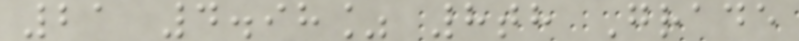21 4.98% 8th Grade
